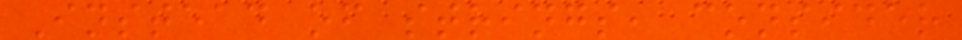Instead of strings, consider
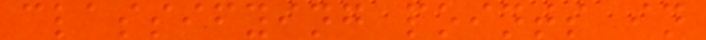classifying points in
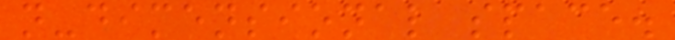n-dimensional space.
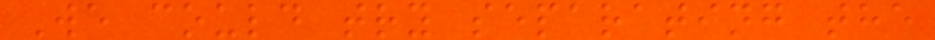We could try separating the
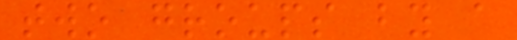two groups by a
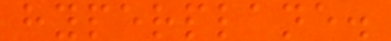hyperplane.
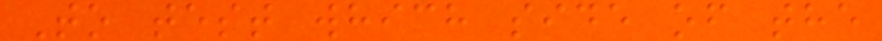To test which side of the
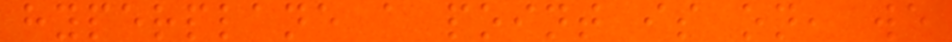hyperplane a point is on, we
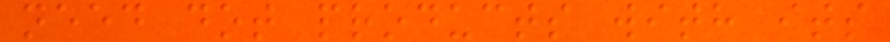need dot products with its
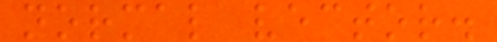normal vector.
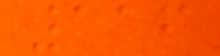116
